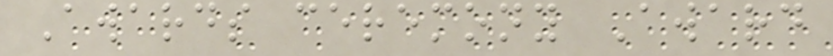Awards ceremony Award
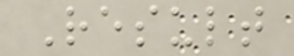Result
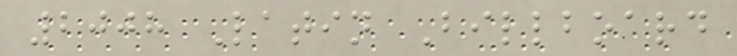2008 Latin Billboard
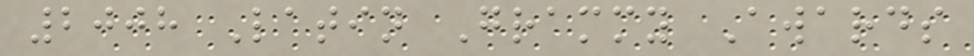2008 Latin Grammy Awards
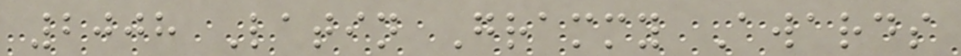2008 Latin Grammy Awards
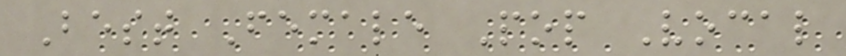Best Female Pop Vocal
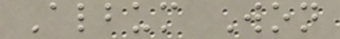Album Won
